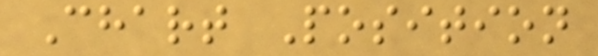Chart Position
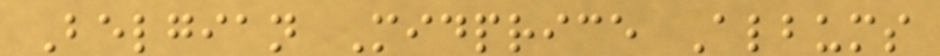Belgian Midprice Albums
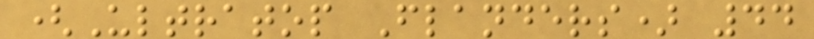(Ultratop Flanders) 44
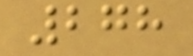278
